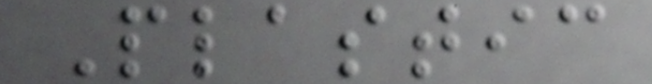Plastic
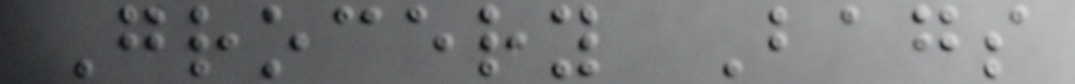Grocery Bags
